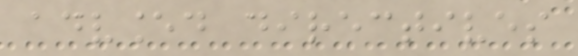advanced directives
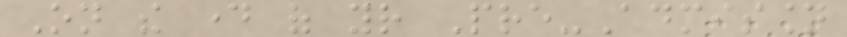On the day of your Pre-Admission
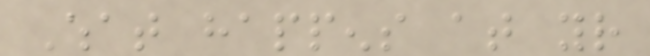What happens at your
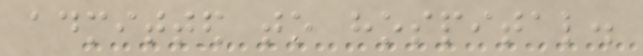admitted to hospital.
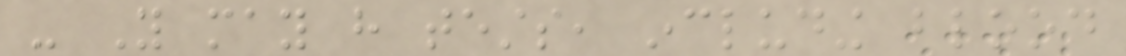- You may have tests, including blood
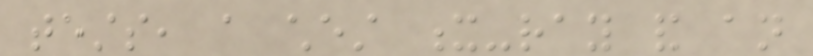tests, a chest x-ray and an
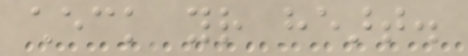check your heart.
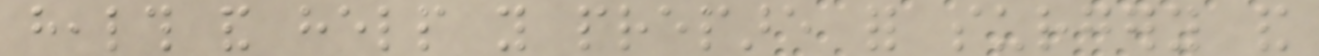health and help you prepare for surgery and
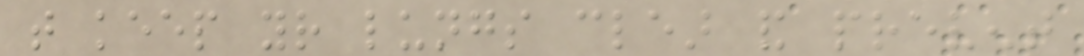that keep your lungs clear and prevent
